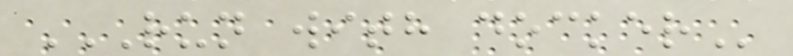RUN WITH DOCKER
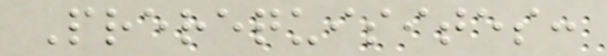Prerequisites:
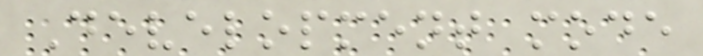Development mode
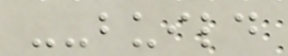--build
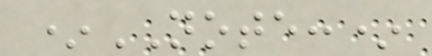*NOTE:*
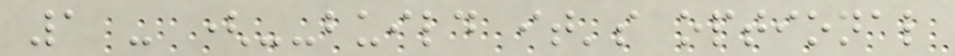1 - (--build it's optional
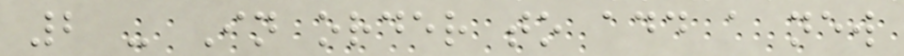2 - In order to add a new
